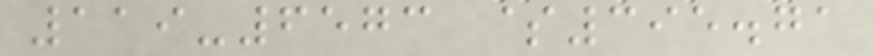119-6573 $395.71
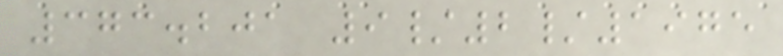373.201 9/2/1975
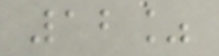12%
